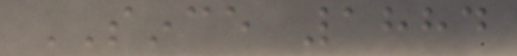SINCE 1884
